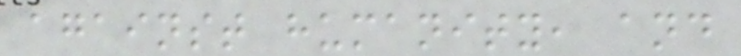against humanity, and
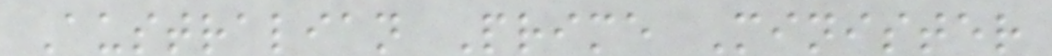Australian Prime Minister
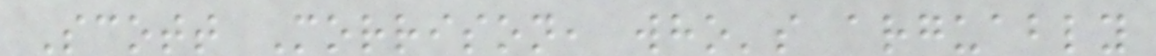Scott Morrison, who's arguably
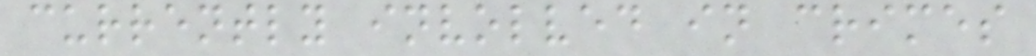currently involved in crimes
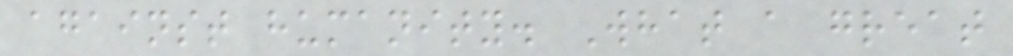against humanity. What a great
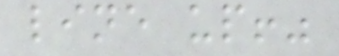line up!"
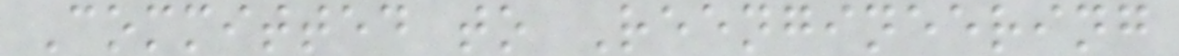Committed to Reengineering
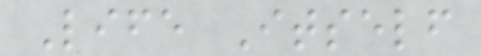Life Itself
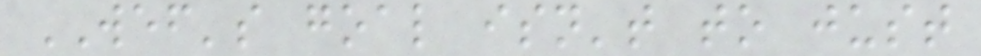WEF's goal isn't to just
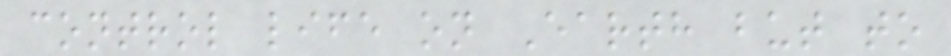control life on Earth but to
